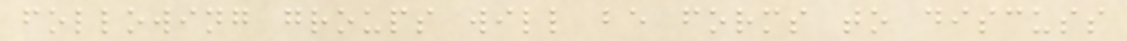following groups will be forms to discuss
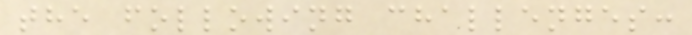the following challenges:
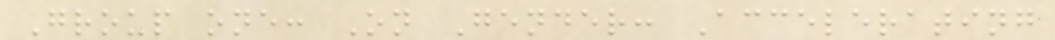Group one: On Gender: Accelerating
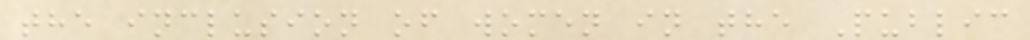the inclusion of women in the Public
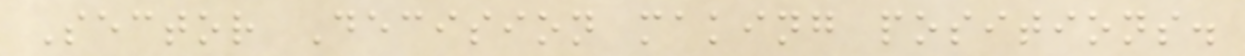Sector Decision making positions.
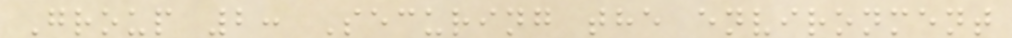Group 2: Securing the environment
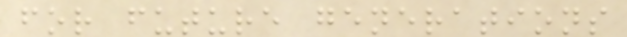for future generations
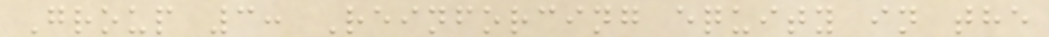Group 3: Reinforcing equity in the
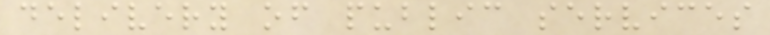delivery of public services
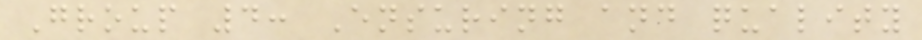Group 4: Ensuring and quality
